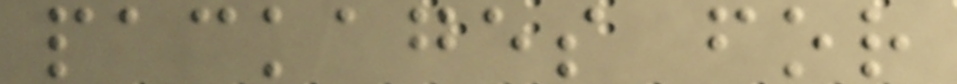packages for
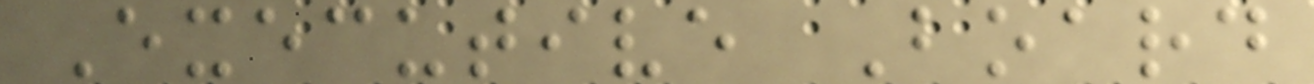Executive Board
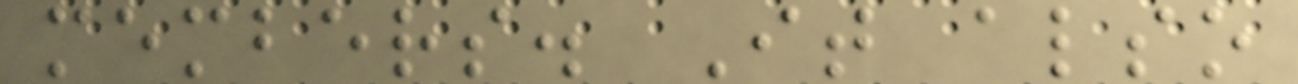members. It also
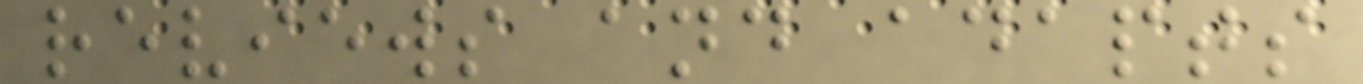reviews and adapts
